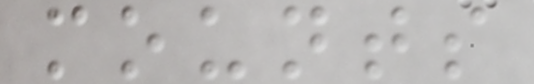mounts
